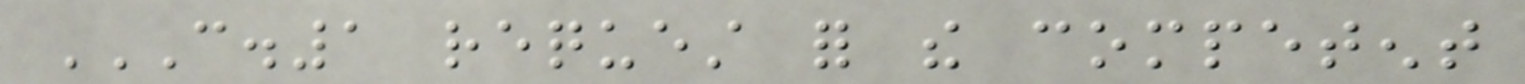C.1 REQUEST FOR THE COMPETENT
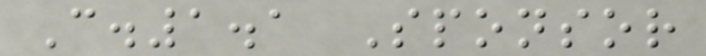C.1.1 Sponsor
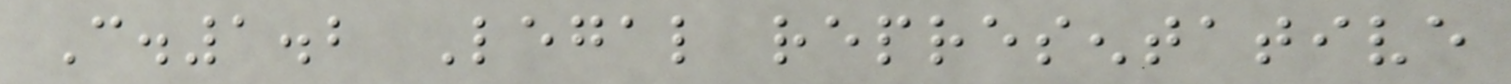C.1.2 Legal representative
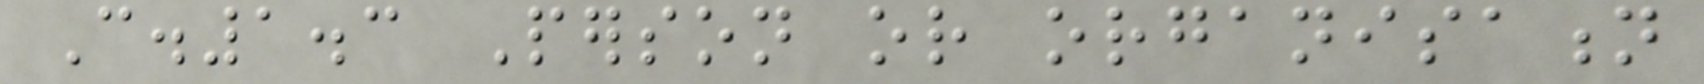C.1.3 Person or organisation
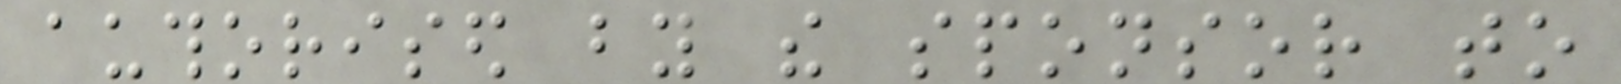authorised by the sponsor to
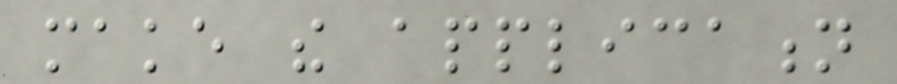make the application
